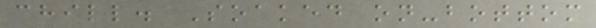chill. Soaked on-bottom
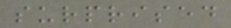surprised
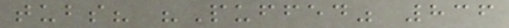tubs? "Puffed" 836
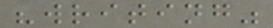"writing"
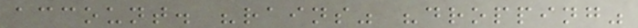account. "rains" "dropping"
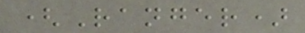(Ranger)
